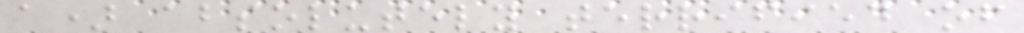a) absolutely terrified of
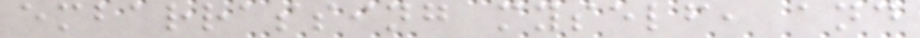embarrassing myself, and
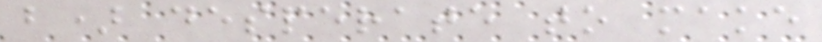b) desperate to make
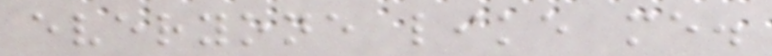everyone like me.
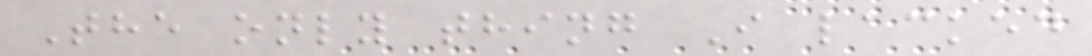The only thing I lacked
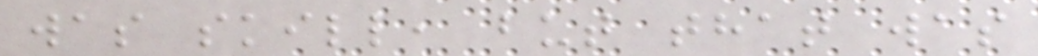was skill, but that was
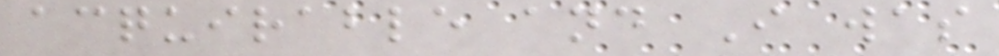acquirable and I was
